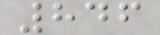846
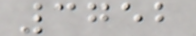3752
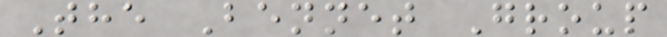The Bennet Group
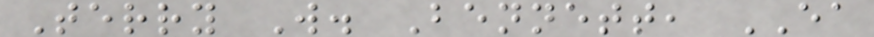Terry W. Bennett, EA
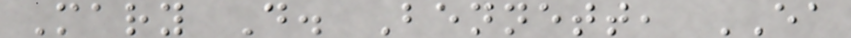Mary D. Bennett, EA
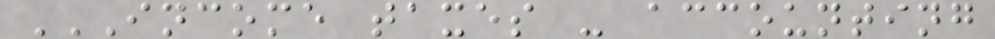INCOME TAXES - ACCOUNTING
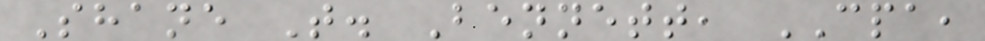Shane T. Bennett, CPA,
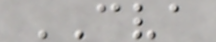CVA
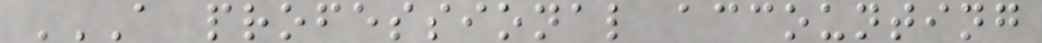A PROFESSIONAL ACCOUNTING
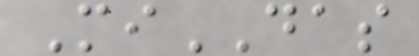MiDAS
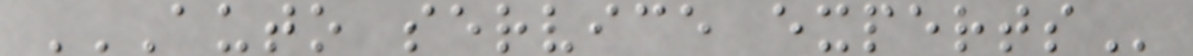AUTO SERVICE EXPERTS
